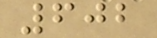602
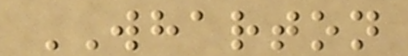WHARTON
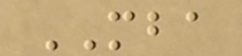MBA
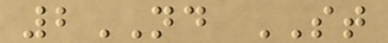2ND ST
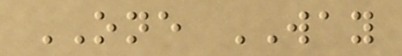ONE WAY
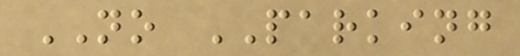NO PARKING
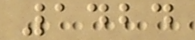1424
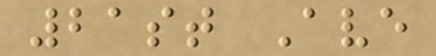21st Ave
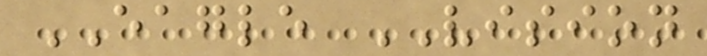EAGLE VISION
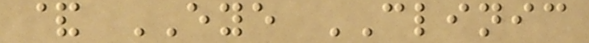& EYE CLINIC
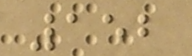152
